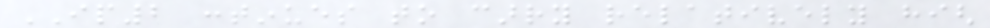IP2 continues to carry relatively high
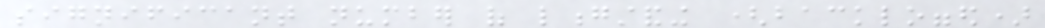significant number of longstanding (backlogged)
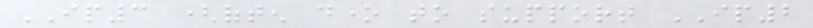IP3 (often done to support IP2
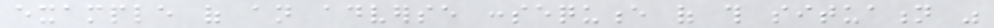example of an adverse consequence of this situation was
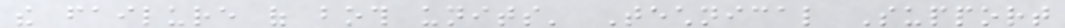the failure of both units' Technical Support
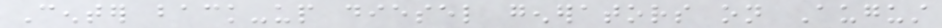Center back-up diesel generators on August
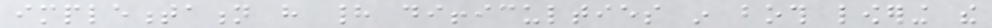implementation have had difficulties in both lowering the
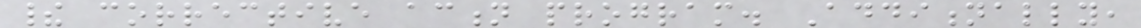their corrective action program. Additionally,
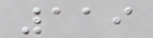119
